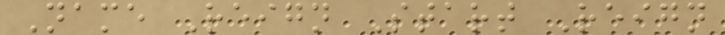Name Reign Start Reign
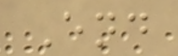End
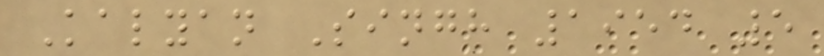Kalyan Singh 1954 5
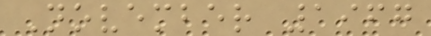November 1967
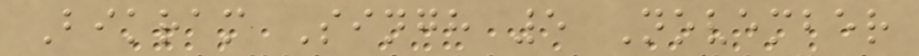Bikram Singh 5 November
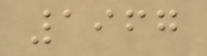1967
